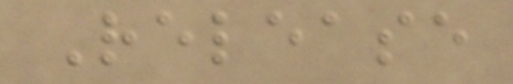Release
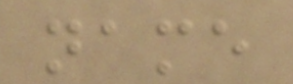name
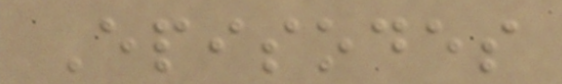Episodes
